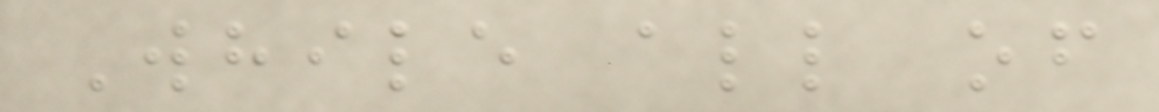While all of
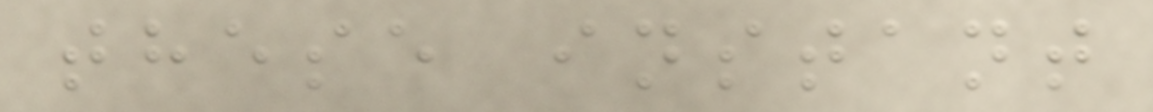these instant
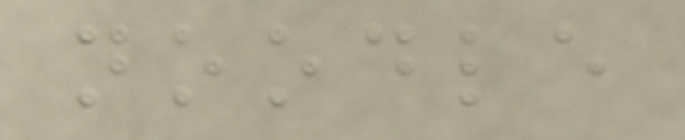noodle
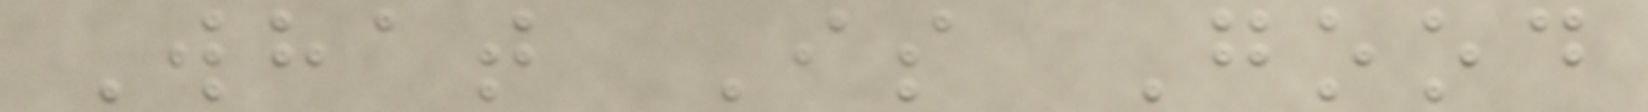What Is Good
